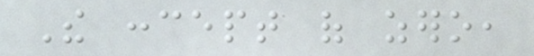The concept of zero,
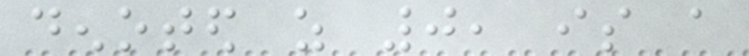denoted as 0, is a
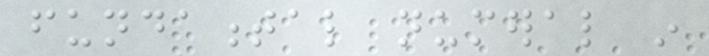fundamental numeral in
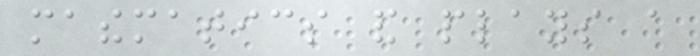mathematics and plays a
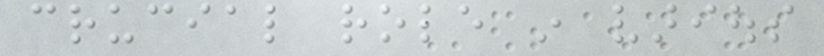crucial role in various
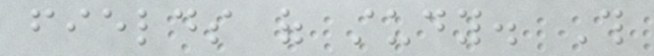fields of study. This
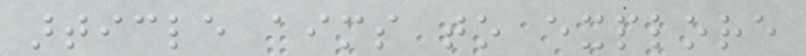article aims to explore
